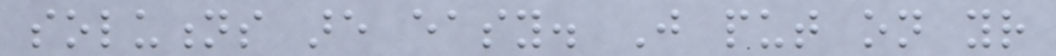solutions are easy. Just put on your
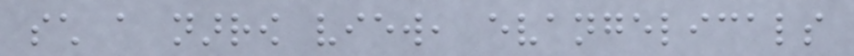such a narrow view, evangelicals
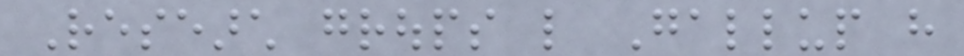Research groups like Gallup have
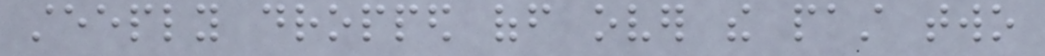steeply dropped off over the past two
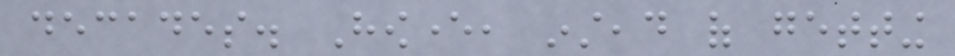decades. However, instead of getting
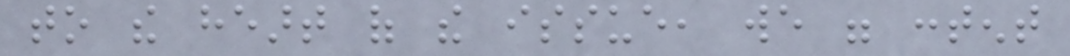to the heart of the issue, we were content
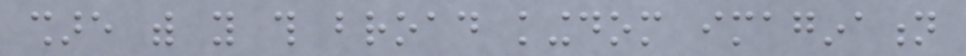share with you this broad kingdom imagination
